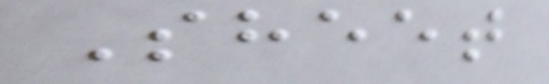Sheet
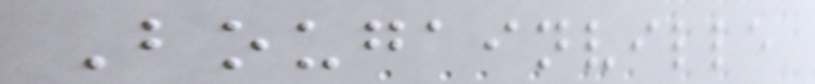Bougainville
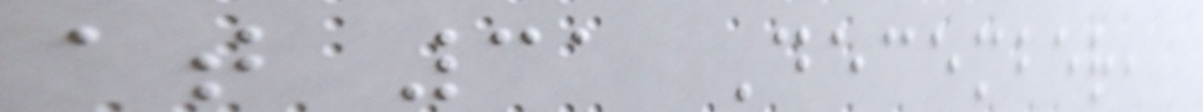at 31 December,
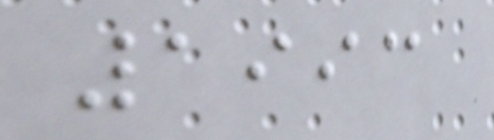1993
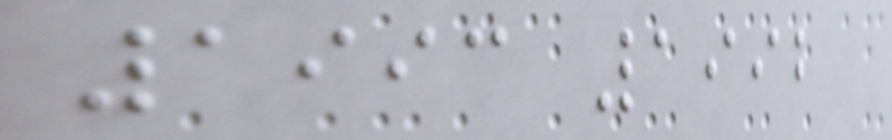1993 1992
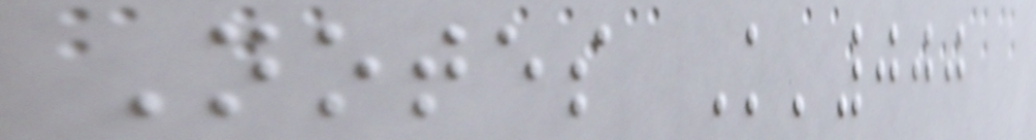Notes K'000
